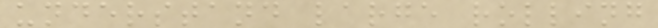understand large rolling
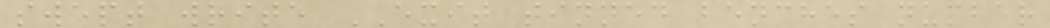swept write EXIT tinned benches number
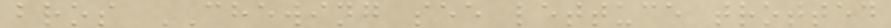bros CHEWING see lettuce trotted
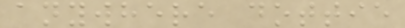anywhere dottie
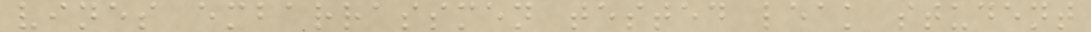vines embarrassmen tested leak student
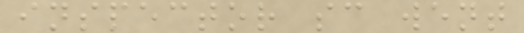inspector sc went
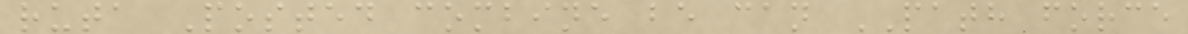ruta Posted combine be can PATH force
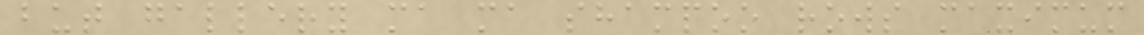but gallery ma ma shampoo rows maximum
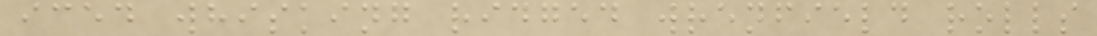iced whisking ridged wrenfield rolls
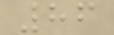86
